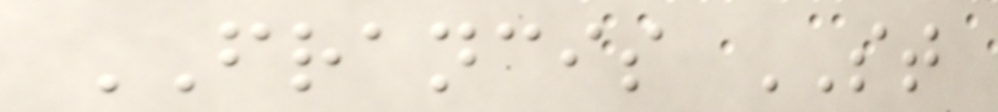FRANCIS ST
